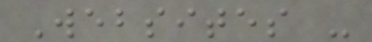Websites -
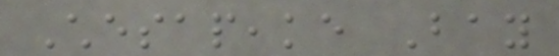Chesapeake Bay
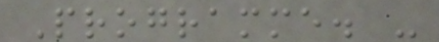Programme. -
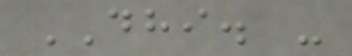DHI. -
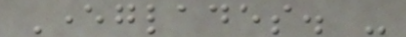Everglades. -
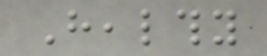Healthy
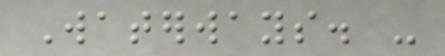Waterways. -
